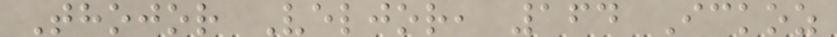Thojor Veljor, 164 Ickoz
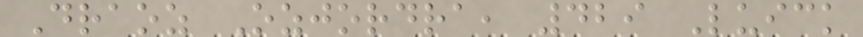Draoz Ozjordra, 429 Luick
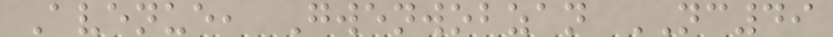Avenue, Gwenwobzan NC49
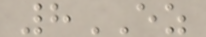8EZ
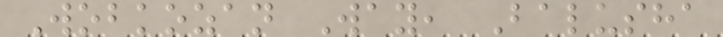Wobkozan Way, Balusha
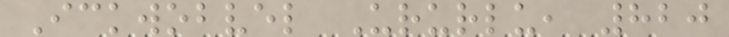Ickwobvel Ururlu, 820
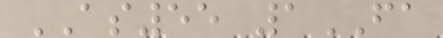AS55 1FA
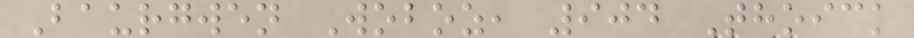Baurgwen Woboz, 904 Thoick
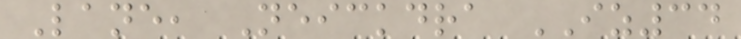Lane, Neickdra IZ34
